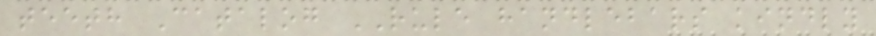teeth Catalog RULE handlebars kindly
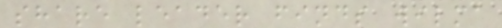share leader finds wilma
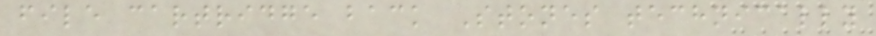file cartridge back Stones technically
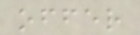offer
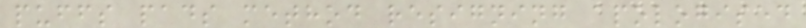puffs pads method resigning apologised
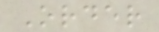Order
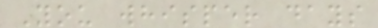You whisper days
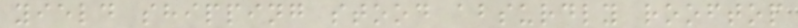yield shipping stood absurdly rooftop
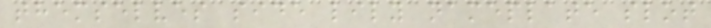themselves side lily nameplate slot
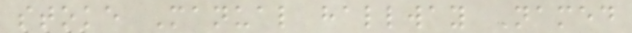stoke Manual hallway Named
